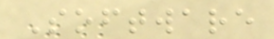Software
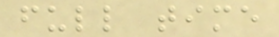full time
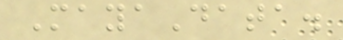MayaData.
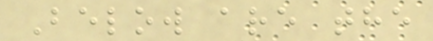Below are the
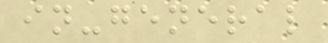in-general
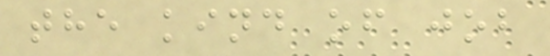the kind of job
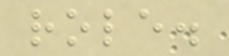role.
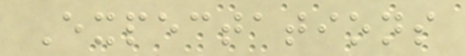Expectations
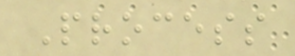Process
